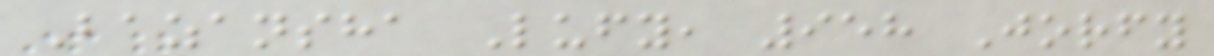Bazansha Lufy, 958 Jorfy
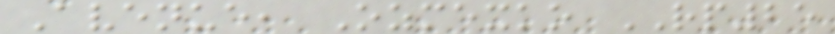Avenue, Ozmexko RP25
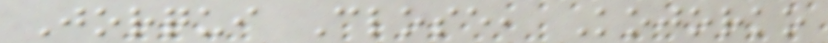Jorqui Close, Kojorko
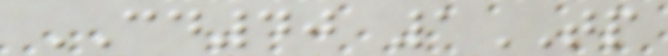CD40 1TP
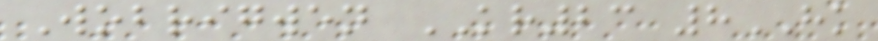Wobrigwen KR23 8HK
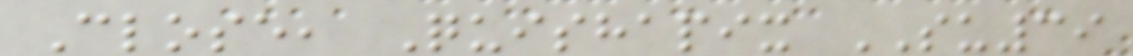Close, Quishapix SU39
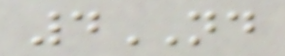4ND
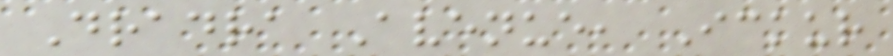Dradra Avenue, Ickur
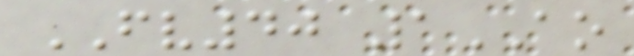FV40 1AO
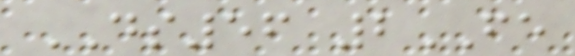DS56 2FE
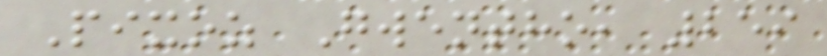Pixoz Gwentho, 259
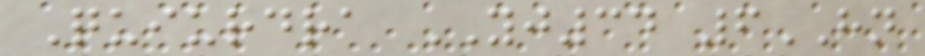Quiurdra YJ34 6HN
